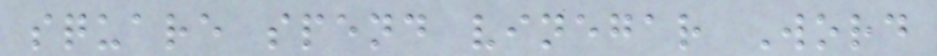square spend vinegar Word
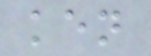ken
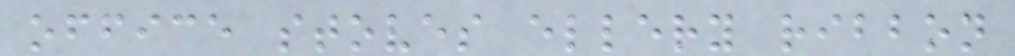office stoves ellery ribbon
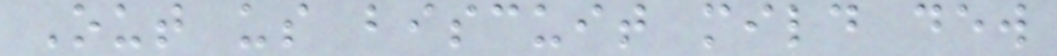Out us biscuit mild dew
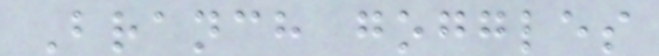Branch goggles
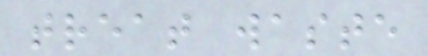treat waste
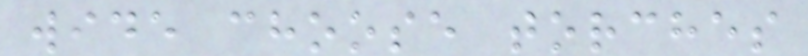wide choose torches
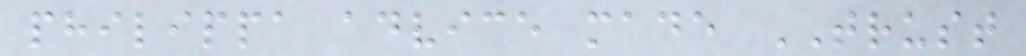philippa advice made TRUST
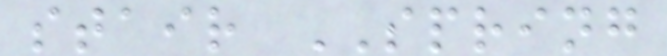stair SPRING
